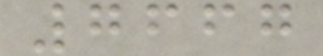7667
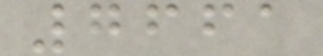7661
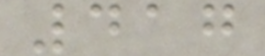417
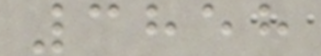3858
